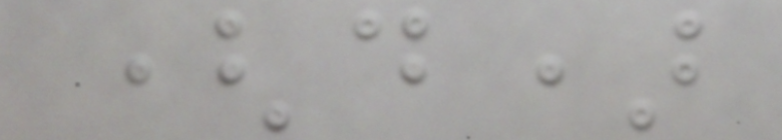(d)
